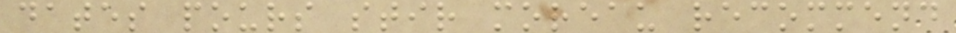dates pours stir moreau recommend
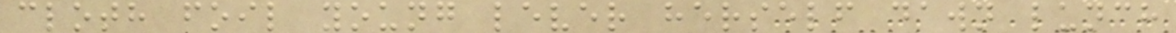cloth foil young lever herself dawn lunch
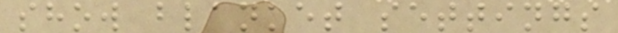show blanket settings
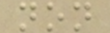non
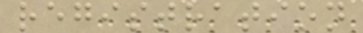registration
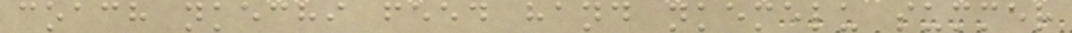coach nkechi feed hand nkemelu summer
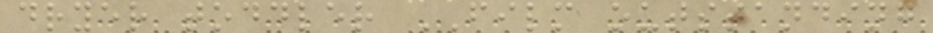dryer toddler FILM outstanding
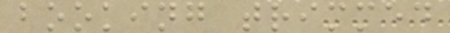booking trimmed
